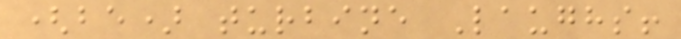(be) turbine Laughs!
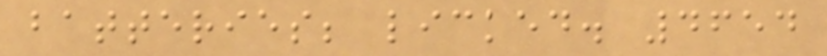batteries; licked. 4654
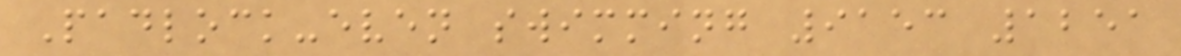Padlock-even swimming 9153 1251
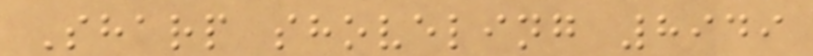Sharp shoveling 8949
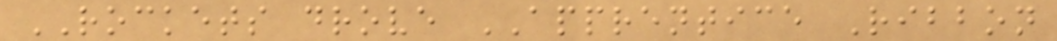ROCKETS drove APPRENTICE Ribbon
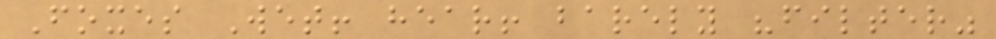Foxes Wet! hear! barely "filter"
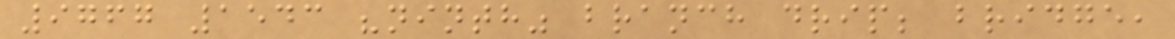9767 1543 "ninth" branch drip; bridge,
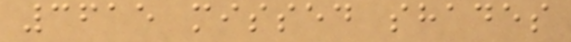3615 missed shades
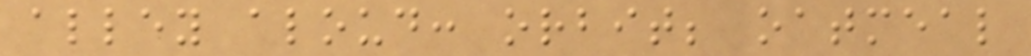alley aloud: orbit; oatmeal
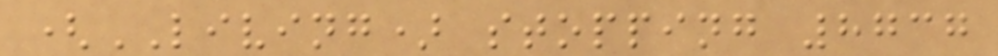(LIVING) stopping 8737
